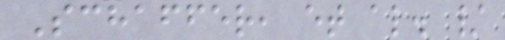Schaffer, et al. /
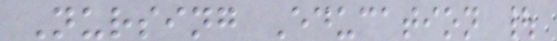Nursing Education |
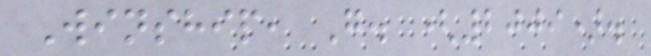Winship, G. (2009).
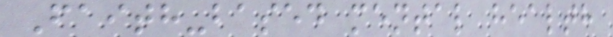Faith-based mental health
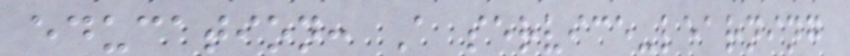education: A service-learning
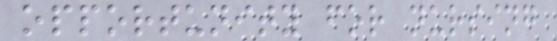opportunity for nursing
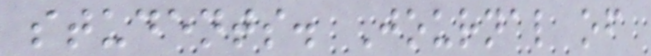students. Journal of
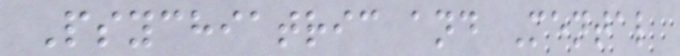Psychiatric and Mental
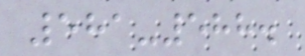581-588.
